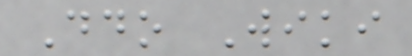Ddo Wiki
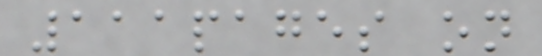111pages on
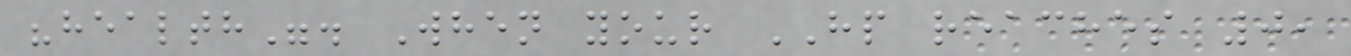"health". When your HP reaches 0,
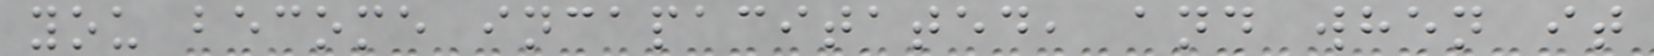you become incapacitated, and when it
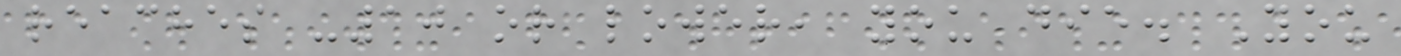reaches -10 or lower, you die. You
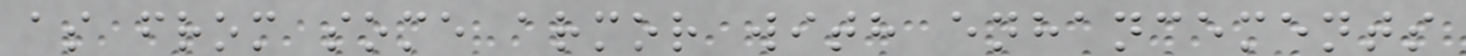as from some armor with enhancements
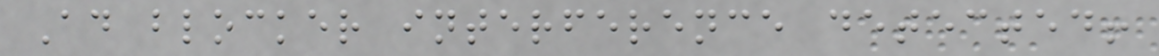Ad blocker interference detected!
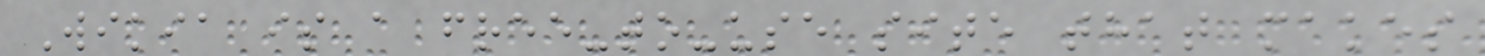Wikia is a free-to-use site that makes
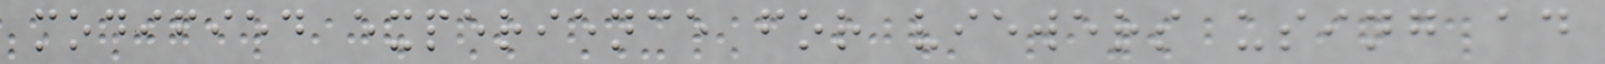modified experience for viewers using ad
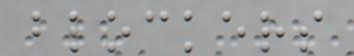blockers
